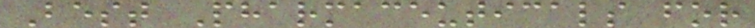Best Pharmaceuticals for
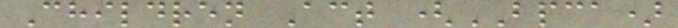Children Act (BPCA)
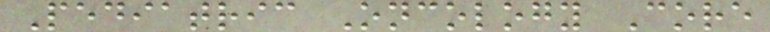Pediatric Oncology Core
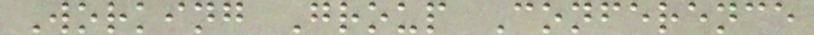Working Group Conference
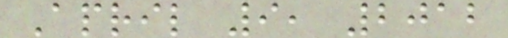April 9, 2012
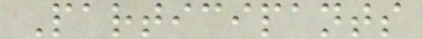Participants
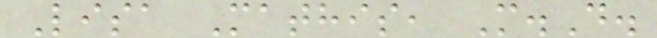Lisa Mathis, M.D.
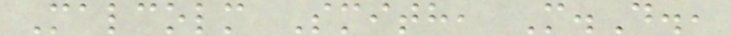Malcolm Smith, M.D.,
